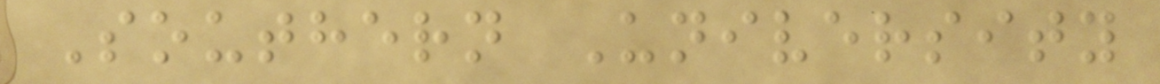Southern University
